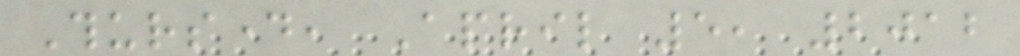Thursday, April 5, 2012
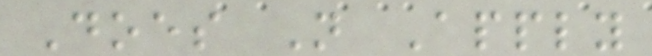Does Not Apply
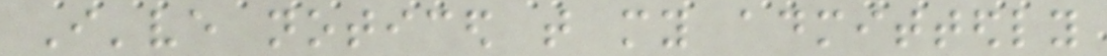I've noticed that my admittedly
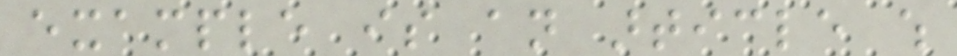example is an article which
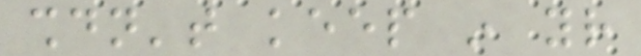shouldn't keep in your
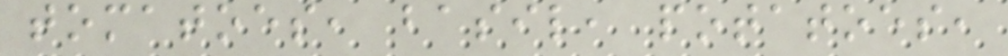tomatoes, basil, potatoes,
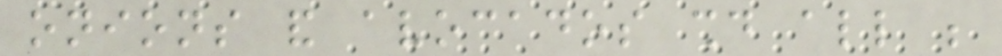onions and avocados should all be
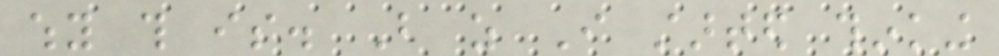why this is. But as I started thinking
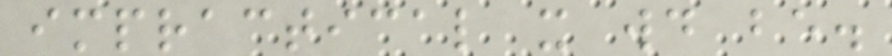impractical it would be.
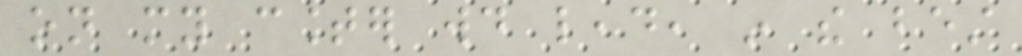on my counter would lead, in the best
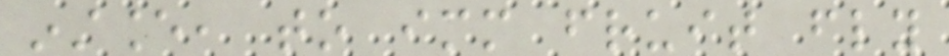instance, to immediate fruit fly
